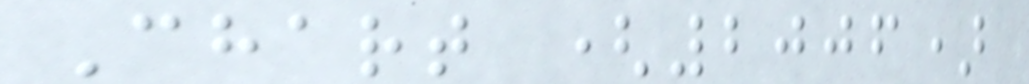Chart (2006)
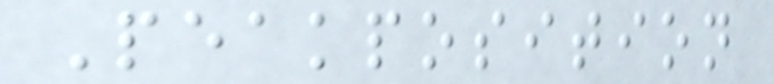Peakposition
